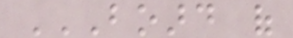BOARD OF
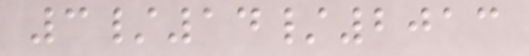3/14/2013
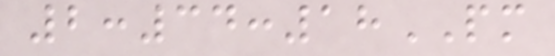2:34:18PM
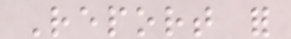Report for
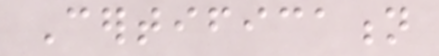Certification
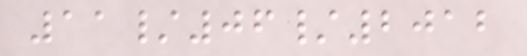11/06/2012
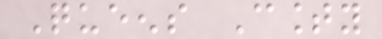Queens County
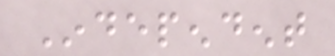Independent
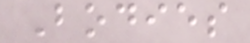Bodies
